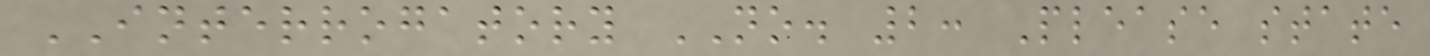INTERROGATORY NO. 2: Please state
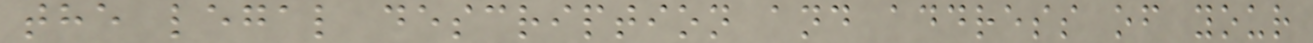the legal description and address of your
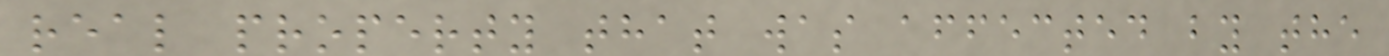real property that was affected by the
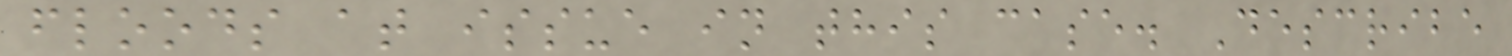floods at issue in this case. Describe
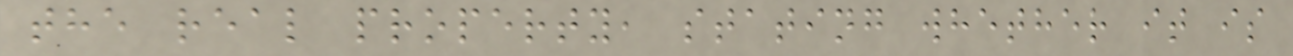the real property, stating whether it is
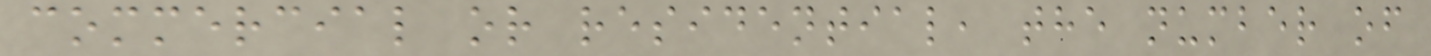commercial or residential, the number of
